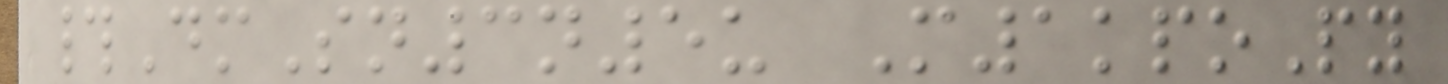#DmSn3n5u M1kpoPy
